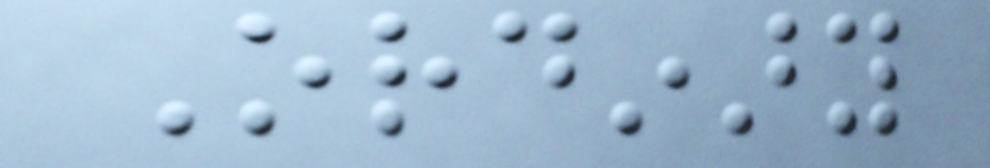Ordinary
